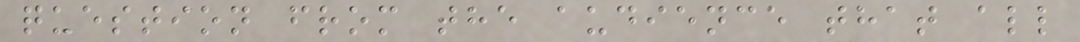question from the audience that all
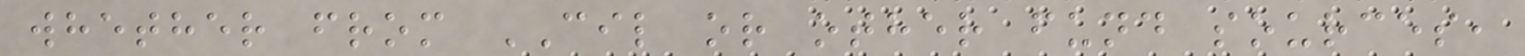whether from CIL or other fund sources,
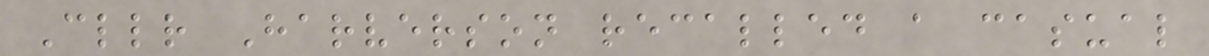Cllr Harverson recalled a casual
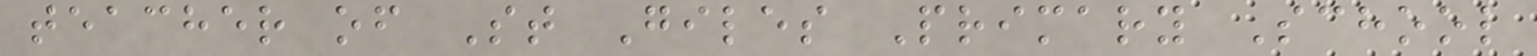teacher of St Giles Primary School
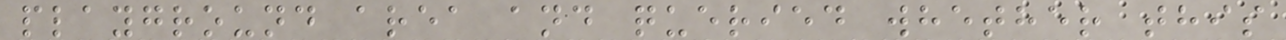playground area and queried whether this
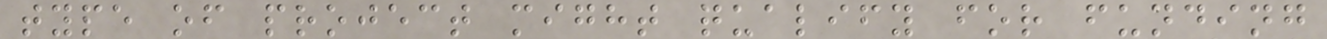type of project might qualify for funding
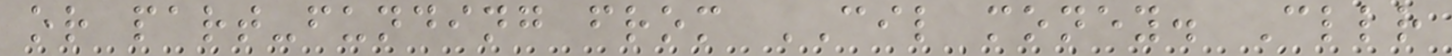or part-funding from CIL money. Cllr
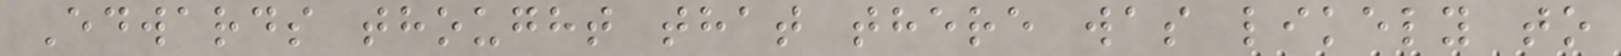Edwards thought that there was likely to
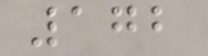172
